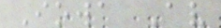Iowa Av
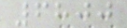6800
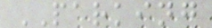PARKING
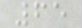65
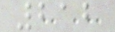212
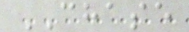CHASE
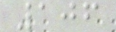106
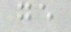ge
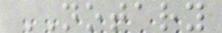NOTARY
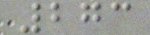273
